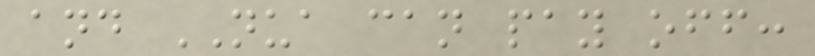and NUA can pay off:
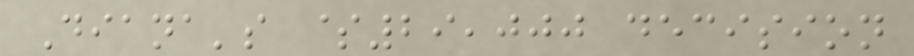Diana's $29,000 decision
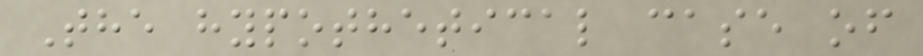The hypothetical case of
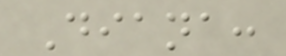Diana:
